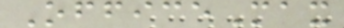OfficeMax
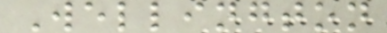Wellington
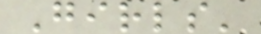Girls'
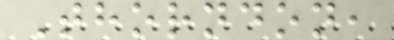Thorndon,
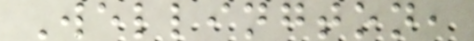Wellington,
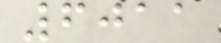6011
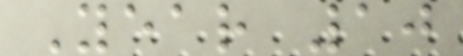Year 10
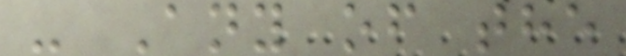- Any of the
